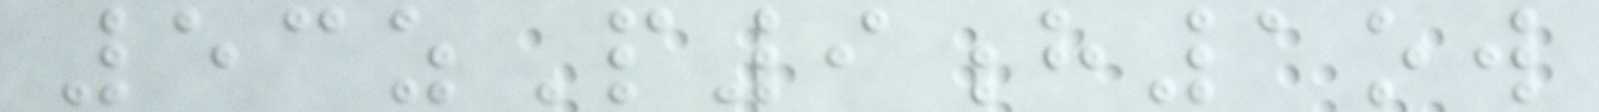53zP9h1ow
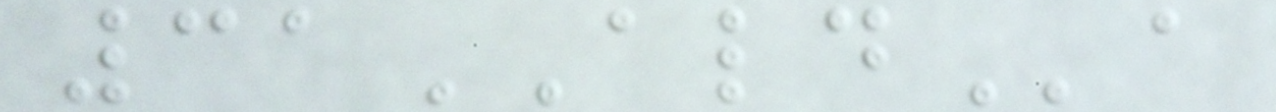31ALDa
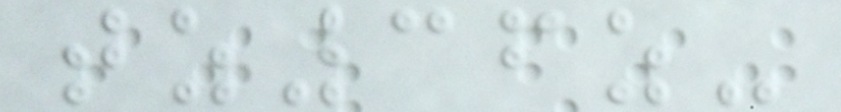tz36z-
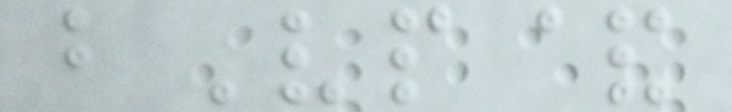bVp&
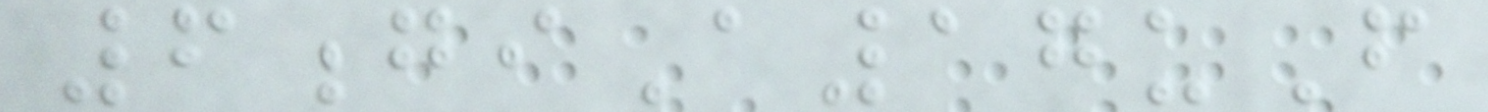6giA17uF
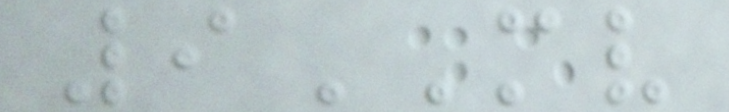9MV
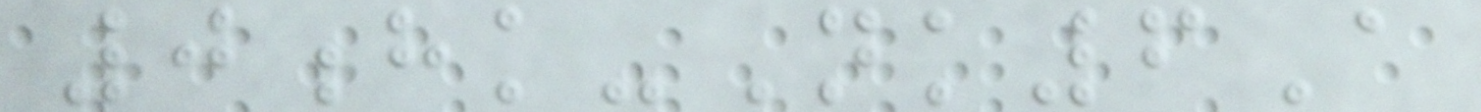0hk-Nk6A
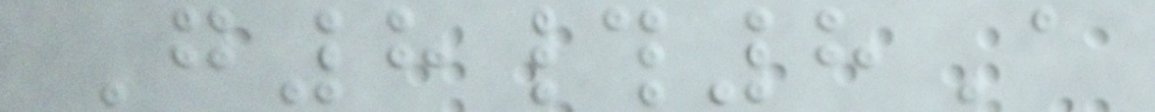G8#8A
